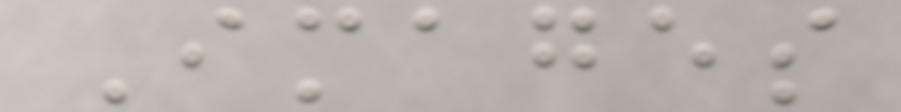Images
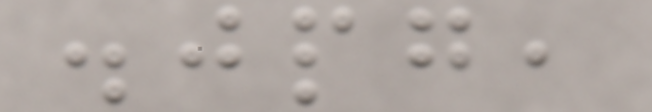.jpg,
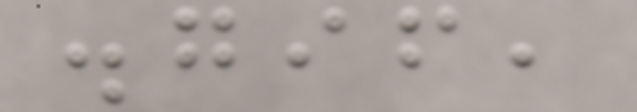.gif,
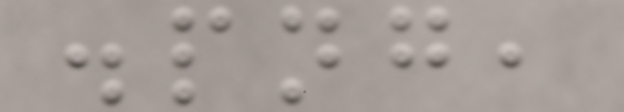.png,
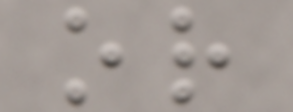or
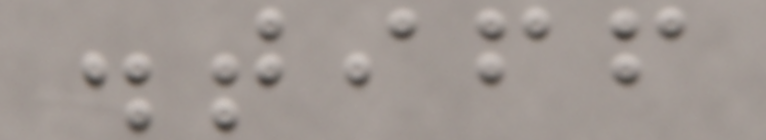.tiff
